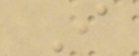I
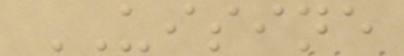UISINE
